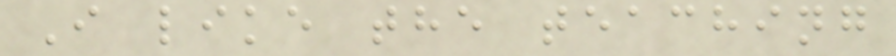I like the teaching
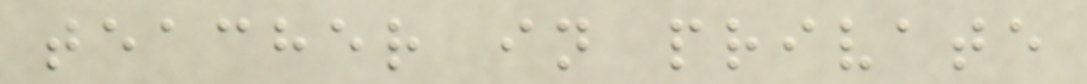teacher in private
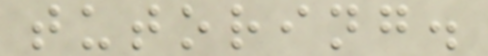tutoring.
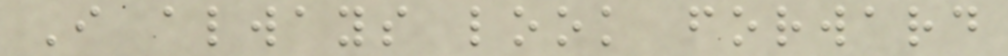I always look forward
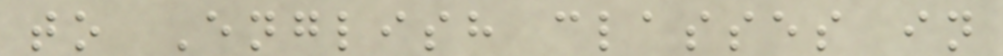to English classes in
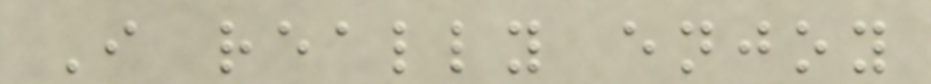I really enjoy
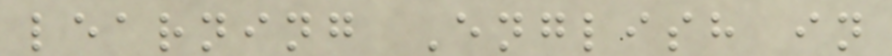learning English in
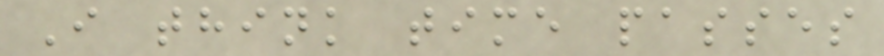I think time passes
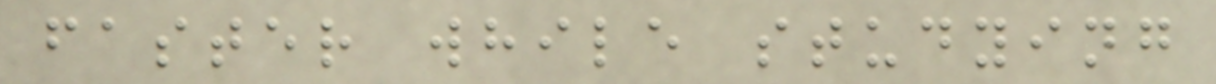faster while studying
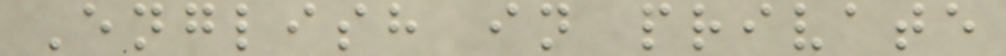English in private
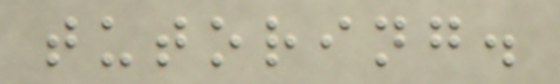tutoring.
